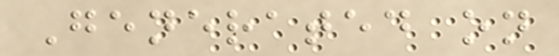Generated on
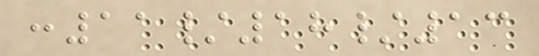:11/18/13
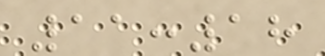11:18
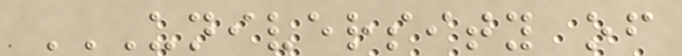UNIVERSITY OF
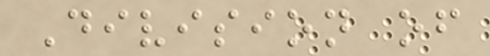Division of
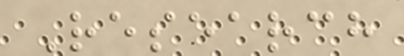Research
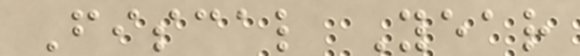Fiscal Year
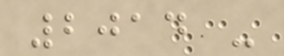2014 -
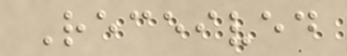Received
